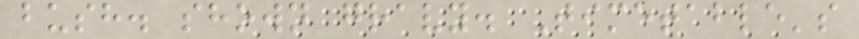bush. shown gravy. Timetable's
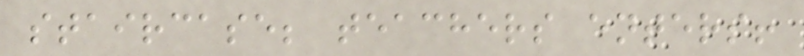staircase; teachers enters!
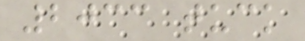2033 tuck
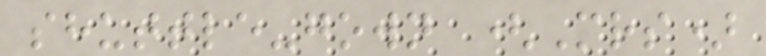shuttle-gown (Mrs)
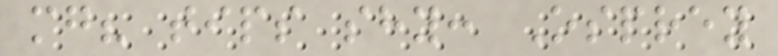mg? tips shy: Osprey
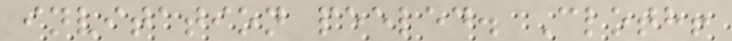invitation peeled. Cloth!
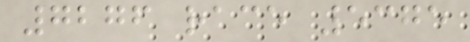7276 race 5375
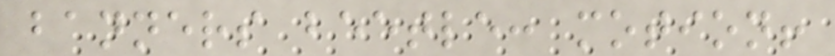banners beetle: motion!
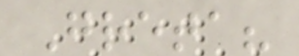Greta?
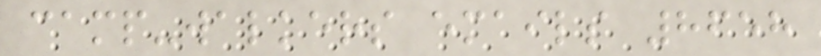camp-walkers emails 8658
